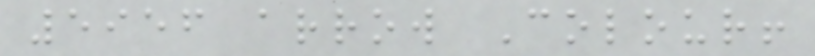5956 arrow Colour!
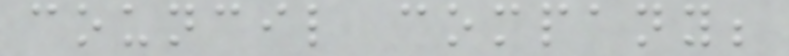council company;
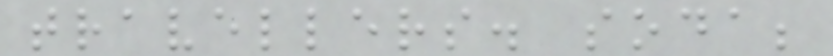travellers. soda;
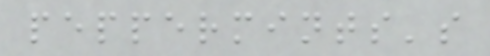peppermints's
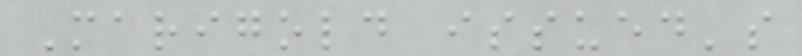Marigold issued's
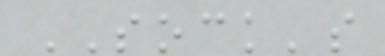SOCK's
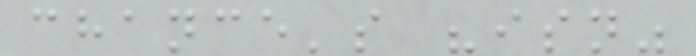chance's "isn"
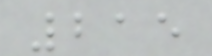215
